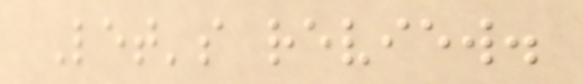Let's review.
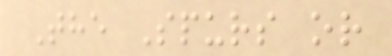The Spurs or
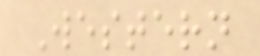Western
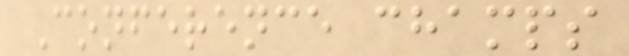Conference champs
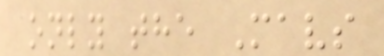only the Mavs
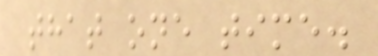that one time.
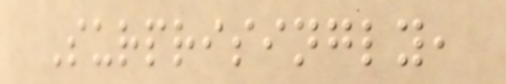Surprisingly,
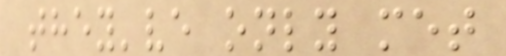they've only met
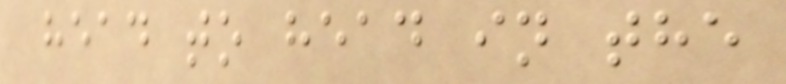head to head in the
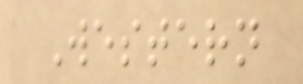Western
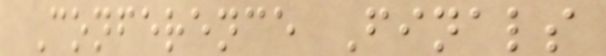Conference Finals
